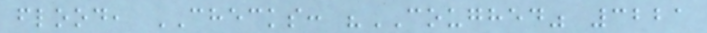flood, CHECKS: "COUGHED" 3221
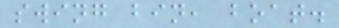swing bin, boat.
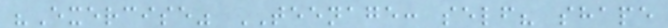"Exercise" TEENAGE: self? shape
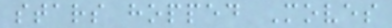stars hopped Moves
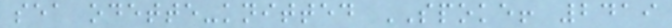sea odette-knitted SPOKE! 2419
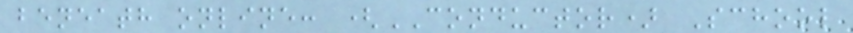beneath online: (CONDUCTOR) School
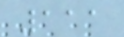111
